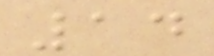14
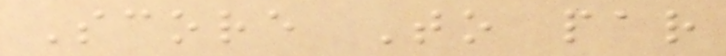Score To par
